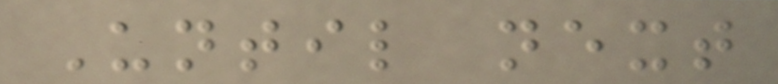Until next
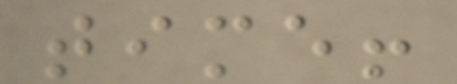time!
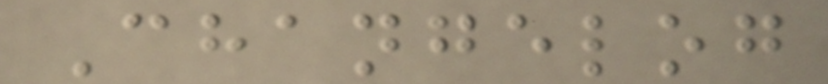Changelog
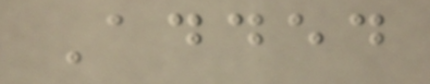Added
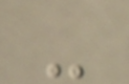-
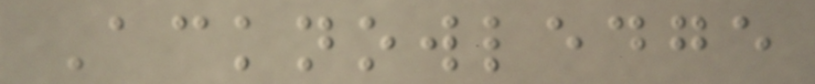Acknowledge
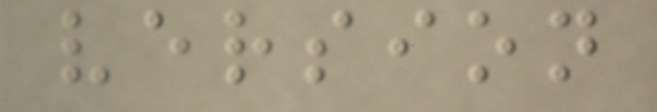version
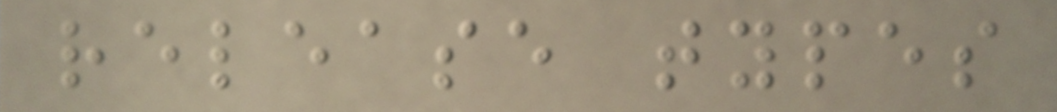release types
